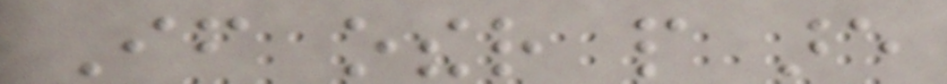If other people are
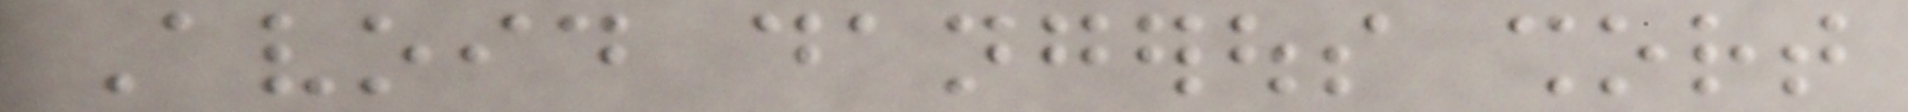Avoid dangerous short
